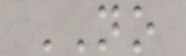NO
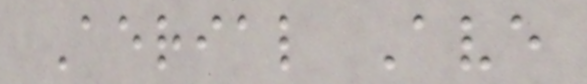Aerial Ave
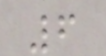6
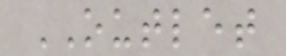OUTLET
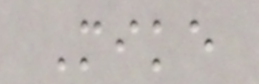Mike
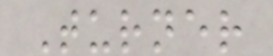Turner
